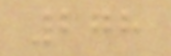278
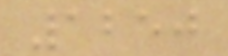1250
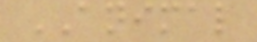ANIMAL
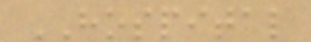HOSPITAL
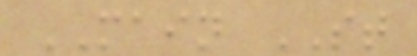MAIN ST
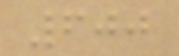600
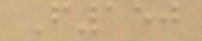F150
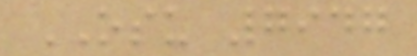OSU 7947
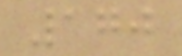170
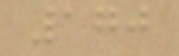170
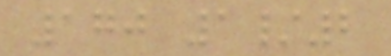170 1/2
